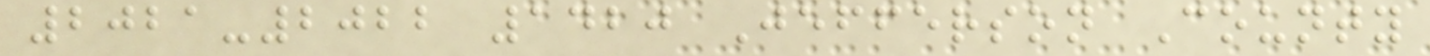2021-2022 1420 Jefferson County
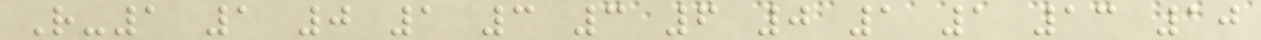R-1 1 0 1 3 3 6 0 1 1 13 10
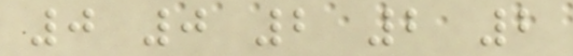0 0 2 2 2
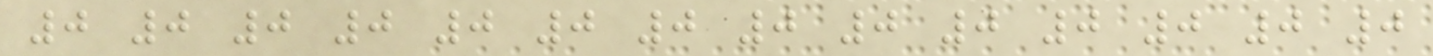0 0 0 0 0 0 0 0 0 0 0 0 0 0
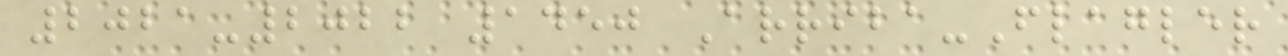2021-2022 1450 Arriba-Flagler
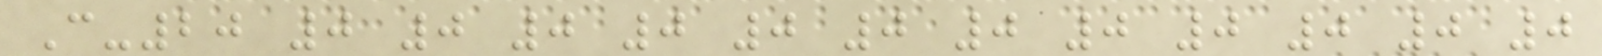C-20 0 0 0 0 0 0 0 0 0 0 0 0
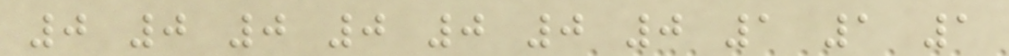0 0 0 0 0 0 0 1 1 1
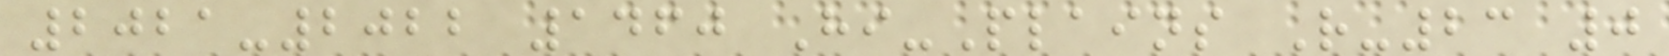2021-2022 1460 Hi-Plains R-23 0
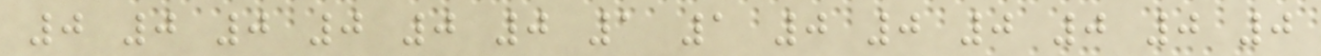0 0 0 0 0 0 1 1 0 0 0 0 0 0
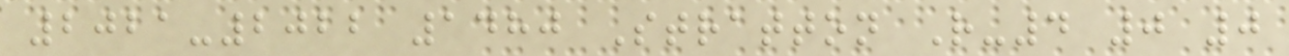2021-2022 1480 Stratton R-4 0 0
